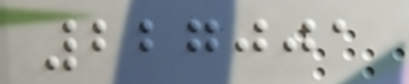227001
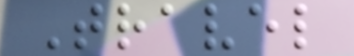Travel
